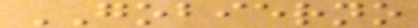GOBIERNO
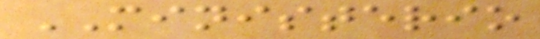MINISTERIO
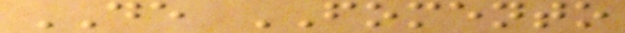DE FOMENTO
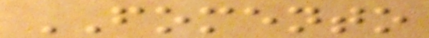FOMENTO
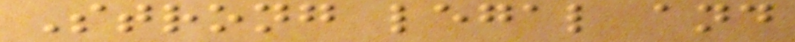Strong legal and
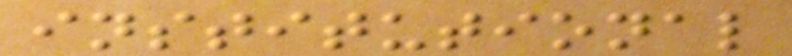institutional
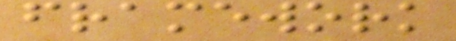framework
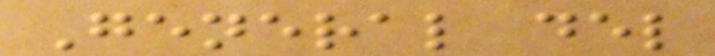General del
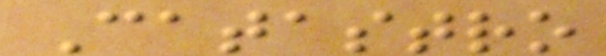Catastro
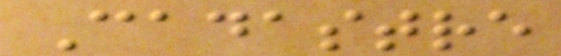Cadastre
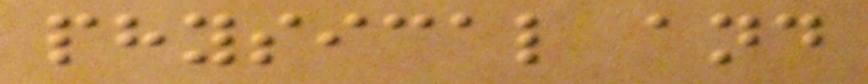physical and
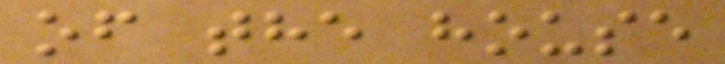of the house
